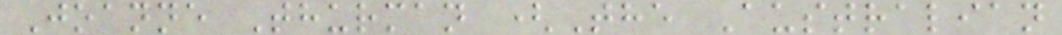Joanne Thurman (The Australian
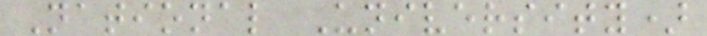National University)
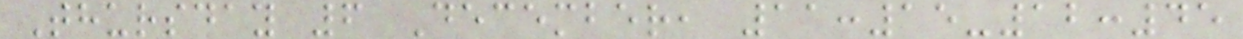Thursday 6 December, 11:15-12:45
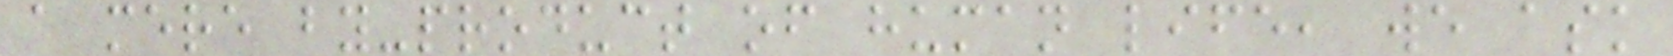a mere by-product of human life, we ask
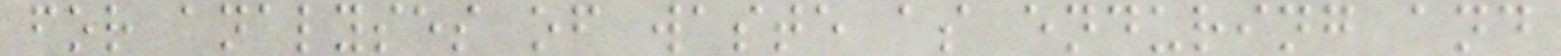for analyses of waste as enduring and
